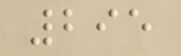295
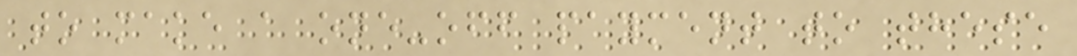to make a one-off payment to these
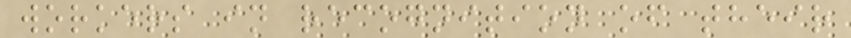workers in recognition of their
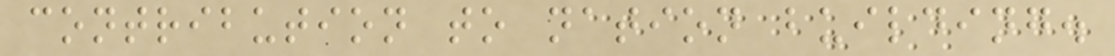contribution to nation building.
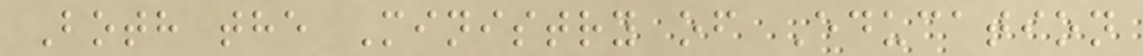Both the Ministry of Education
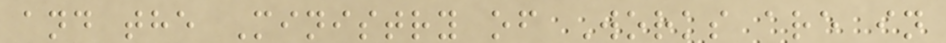and the Ministry of Works are in
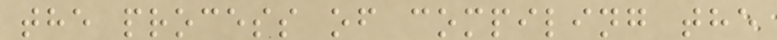the process of compiling the
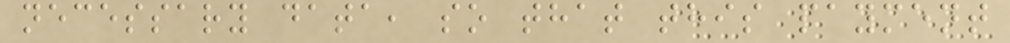necessary data, so that this payment
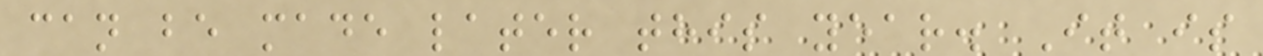can be made later this year. It is
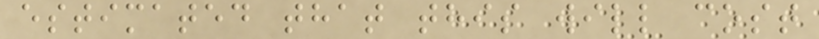estimated that this will cost
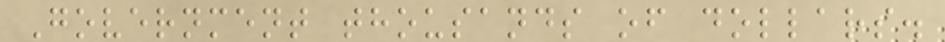Government thousands of dollars.
